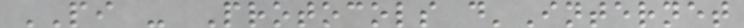PI - Protocols d'Internet
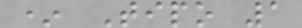* Tipo 1
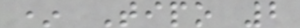* Tipo 2
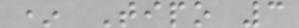* Tipo 3
